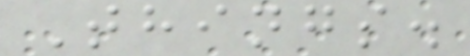Things.
